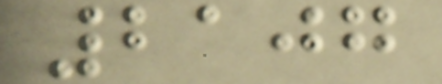2107
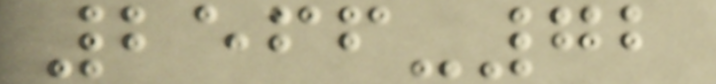2566-72
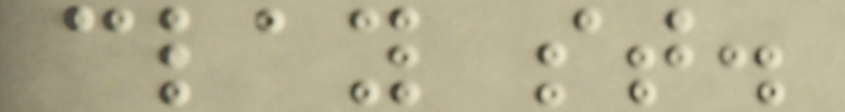clay st.
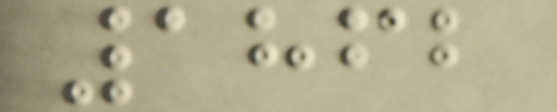1862
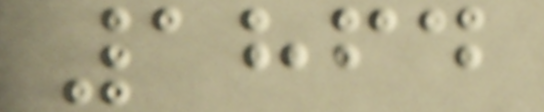1864
